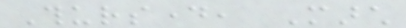Thursday, March
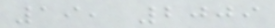19, 2009
